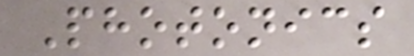Photonics
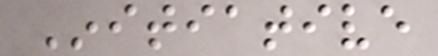Initiative
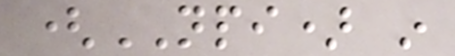(NPI) in
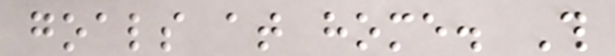goals at home. This
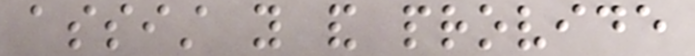assist you and provide
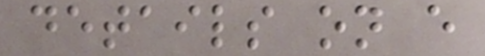details on every
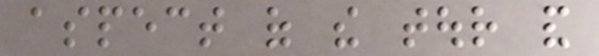aspect of the tour and
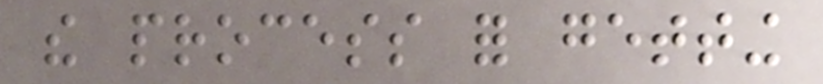the process for getting
